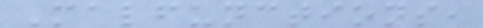Malfunctions,
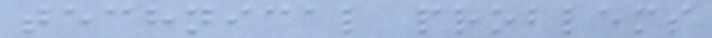technical problems
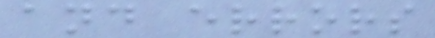and errors
